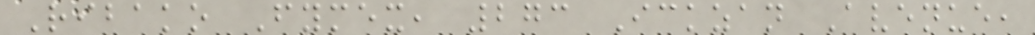Ribako Fymex, 273 Ickzan Avenue,
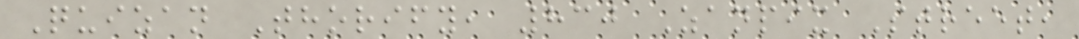Quizan Thorify, 830 Zanpix Street,
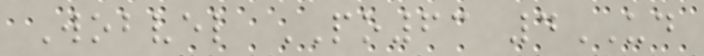Wobvel PO63 4UD
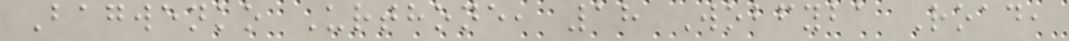Bagwenko Urthone, 18 Wobfyba Road,
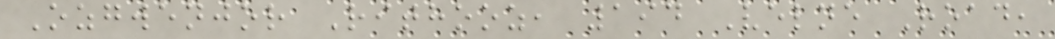Ozgwenjor Rithooz, 194 Velne Road,
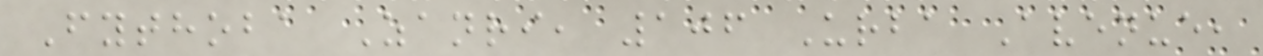Fythoba Zanri, 106 Urba Avenue,
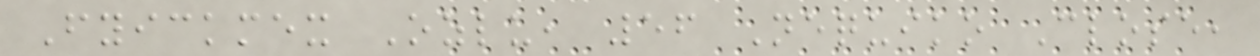Fyickmex Ozlu, 56 Nequiko Close,
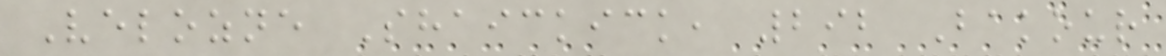Velozne Shaickick, 292 Bakour
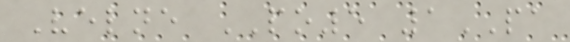Velne PO5 1PA
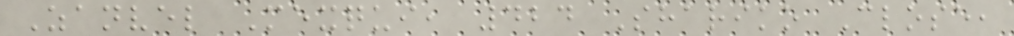Zanvel Mexqui, 424 Shariko Close,
